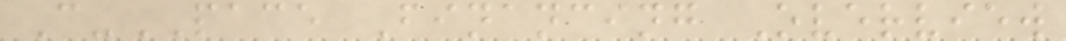C-PACE Financing Overview
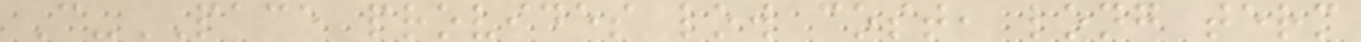C-PACE provides low cost, long term
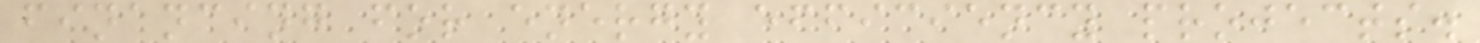financing for energy efficiency projects.
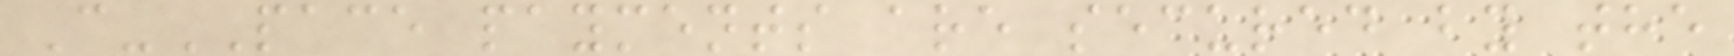C-PACE payments are secured by the
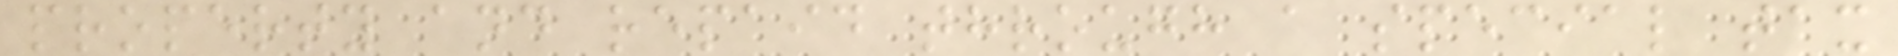property and repaid through a special tax
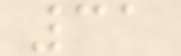31
